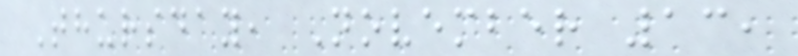Thursday, November 13,
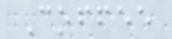Coffee
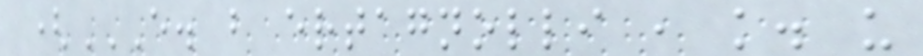(E. B ERTAGNOLLI , K. U
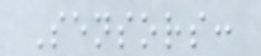Sensors:
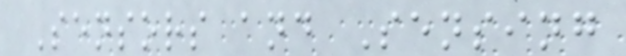Sensors and Sensing
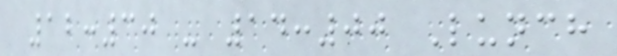12:30 - 14:00 Lunch
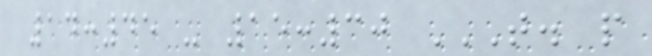14:45 - 15:30 T. P
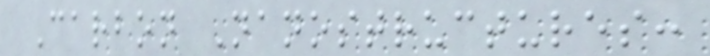Carbon Nanostructures:
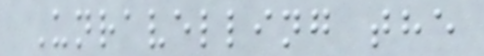Unravelling the
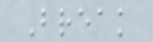Break
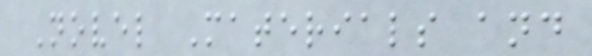Novel Materials and
